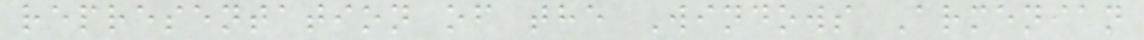representation of the Windows Armenian
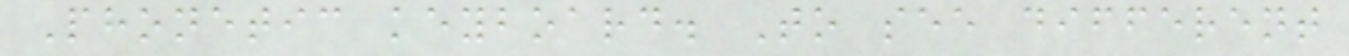Phonetic keyboard. To see different
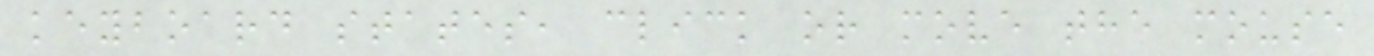keyboard states, click or move the mouse
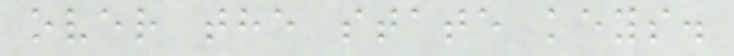over the state keys.
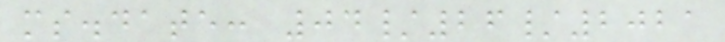ms.date: 04/26/2021
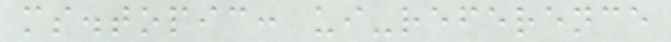ms.topic: ui-reference
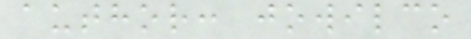author: jowilco
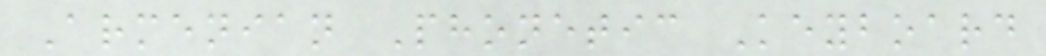Armenian Phonetic Keyboard
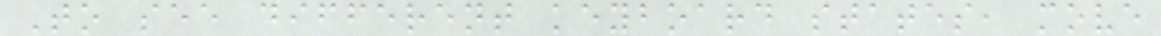To see different keyboard states, move
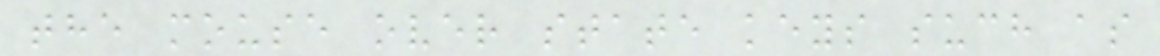the mouse over state keys such as
